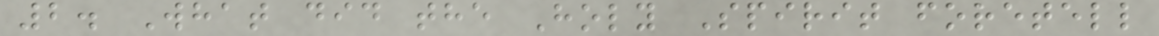2. What did the Holy Spirit foretell
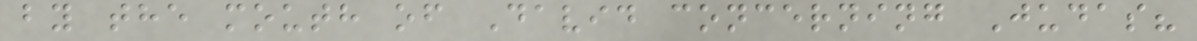by the mouth of David concerning Judas?
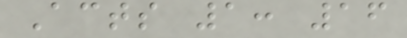Acts 1: 16
